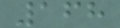168
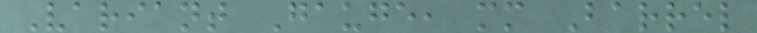Variant Gauge, mm Barrel
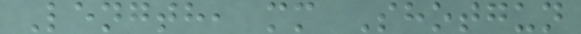Length, mm Shotgun
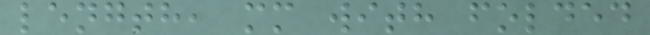length, mm with folded
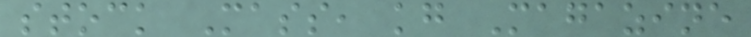stock Mass, kg Magazine
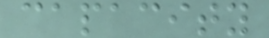capacity
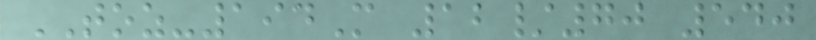TOZ-194M 12/70 540
